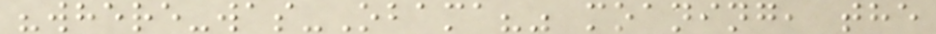"where-was-Obama?" moaning, the
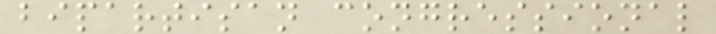bipartisan congressional
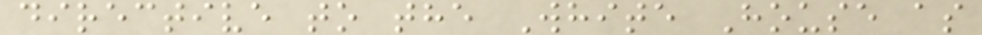directive to the White House as
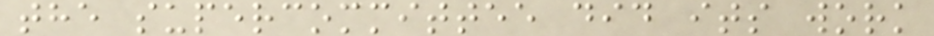the supercommittee did its work
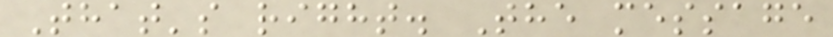That's right. The message
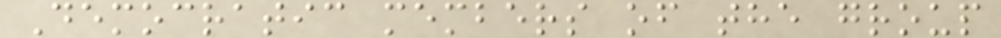Democratic members of the group
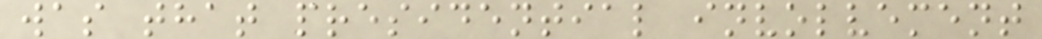was that presidential involvement
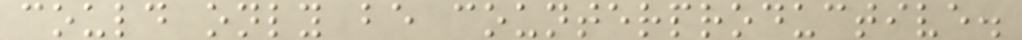could only be counterproductive.
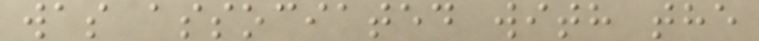was associated with the
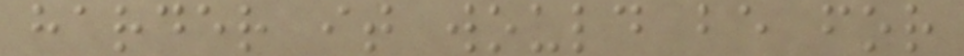harder it would be for
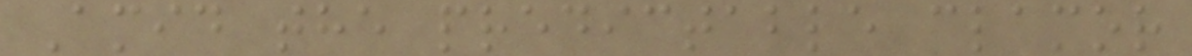Amid the predictable clamor
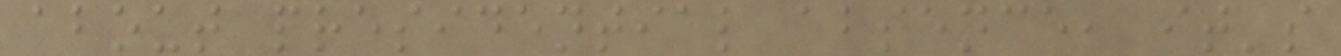about presidential absence, it's
